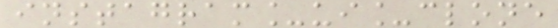instagram_ui_clone
